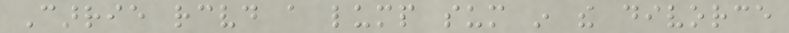Carrie received a lump sum in the divorce
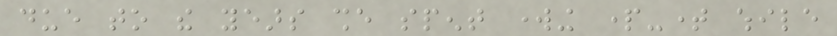due to the years she spent working part-time while
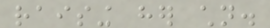raising her children.
